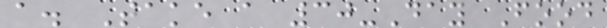a. Take a 30-Day Food
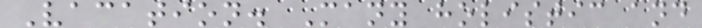Vacation. Many holistic and
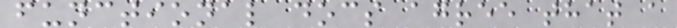functional docs agree that a
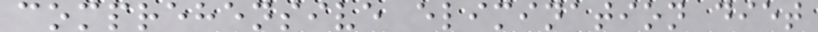comprehensive elimination diet
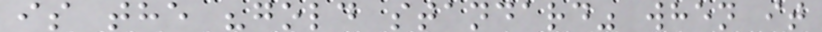is the "gold standard" when it
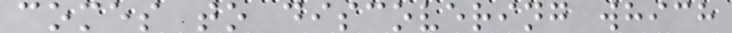comes to discovering which
